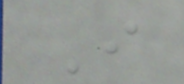I
